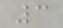3
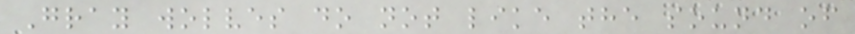Gray wolves do not like the sound of
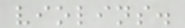violins.
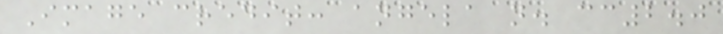Image credit: angela n. cc2.0
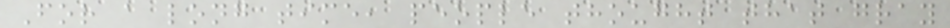For a long time, people thought that gray
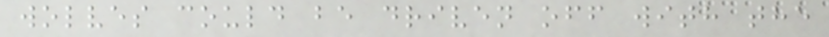wolves could be driven off with the
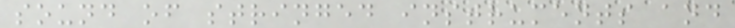sound of stringed instruments and
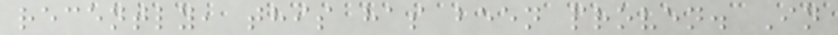recently, this has been proven. In
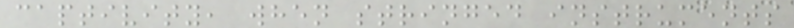captivity, when stringed instruments
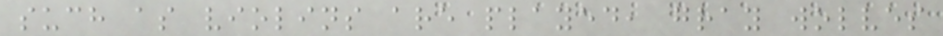such as violins are played, gray wolves
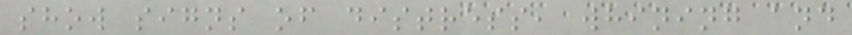show signs of distress, whining and
